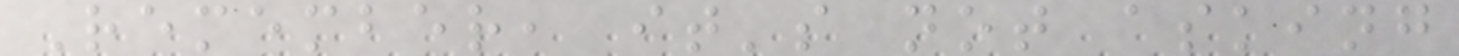Remember, it's not asking
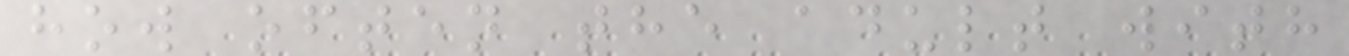how often the adult with
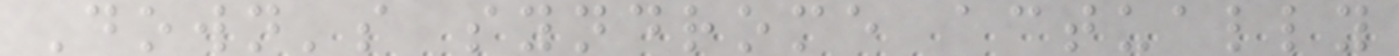Down's syndrome actually
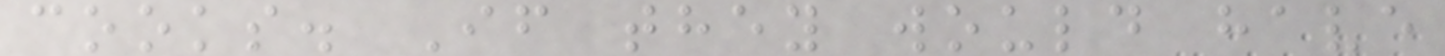cooks. If they would have
